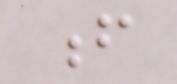f
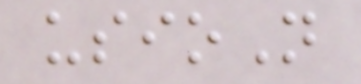usioN
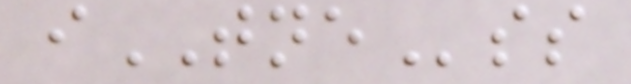iTNEss
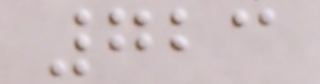723
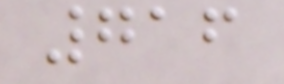716
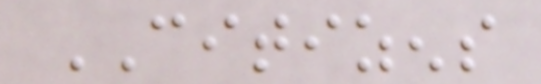CITIZENS
